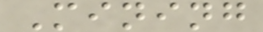Mining
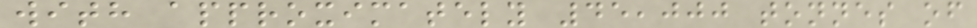with approximately 45,000 tonnes of
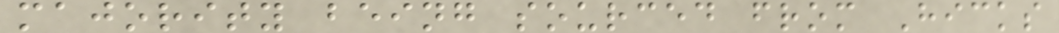majority being sourced from Hicks
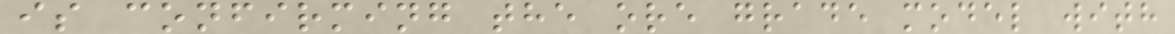is confirming the ore grade model with
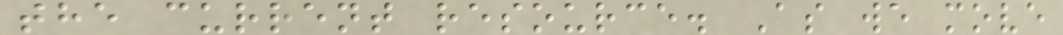the current resource. As we move
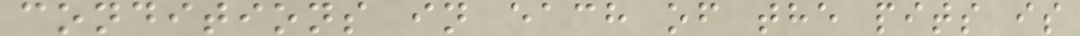conditions in each of the pits is
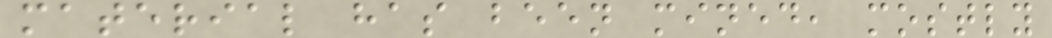material has been mined, mostly
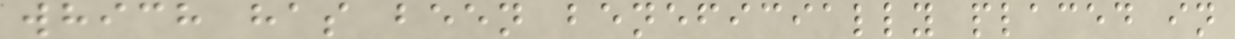which has been beneficially placed in
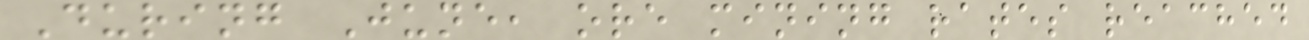During June, ore mining rates reached
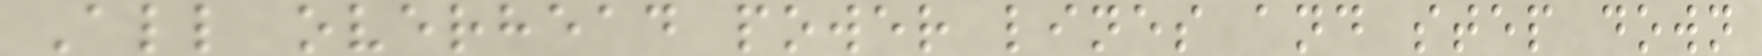All overhead power lines and step down
